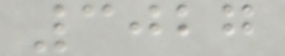3027
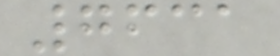7631
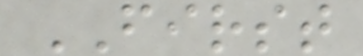FIRST
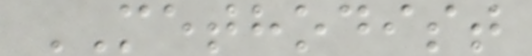METHODIST
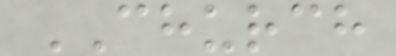CHURCH
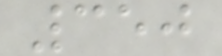350
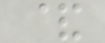&
